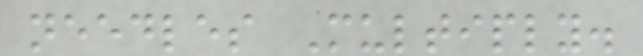needles Multiply.
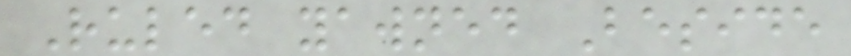Ruled yawned Beside
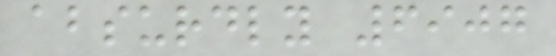absurdly 6907
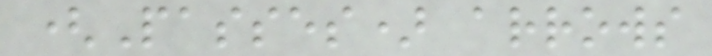(Passes) arrows
